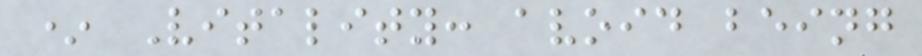* Vitality: avoid being
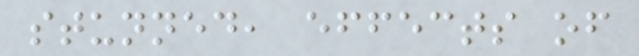stunned, effects of
